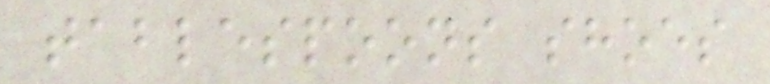tablespoons shoes
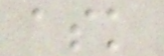ask
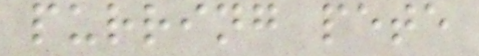purring pete
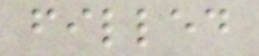filled
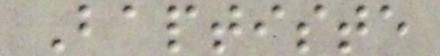Baptiste
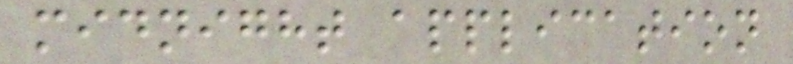midnight application
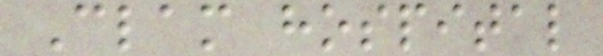Clam hospital
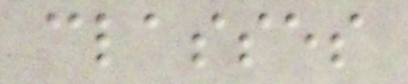classes
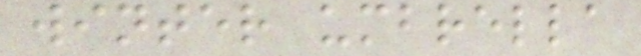winter umbrella
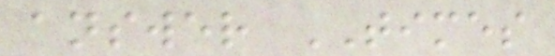answer TIMES
